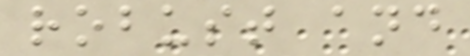robust and
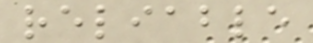reliable
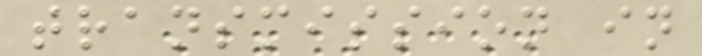transmission in
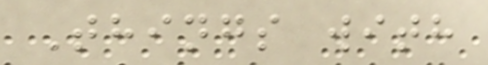Things with
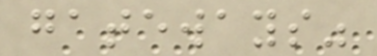gateways"
